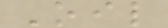Oil
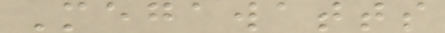Megawatts
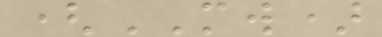(MW)
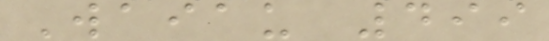Waiau 499
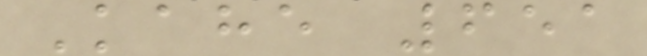Kahe 651
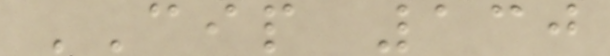CIP 130
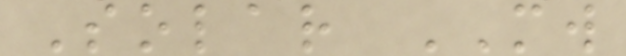Solar MW
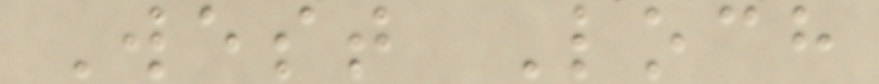West Loch
